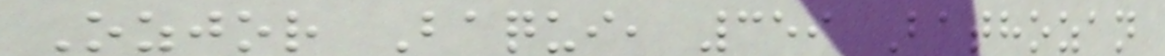Ozjor Baqui, 359 Bathozan
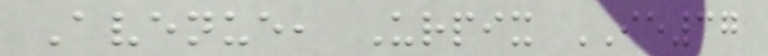Avenue, Urpix IE37
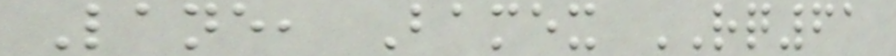Lane, Bamex RQ61
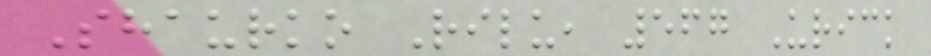Shaurko Rilu, 567 Urick
